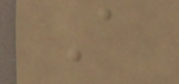A
